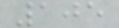105
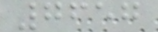7657
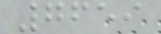7659
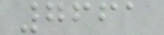7661
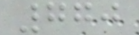770
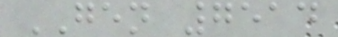GEN 7514
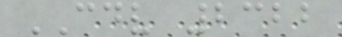CDV 2322
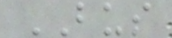BUS
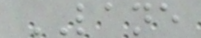LANE
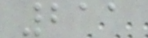211
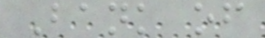Bank of
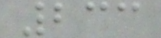233
